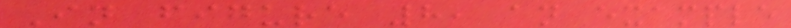In figure 8, an example
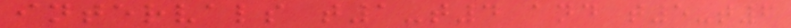intervals t1-t4 and t5-t6
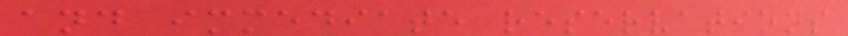and immediate reservations
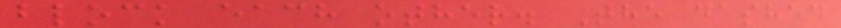block each other. The dashed
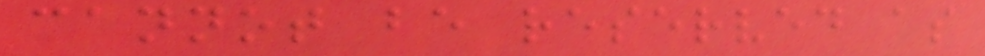cannot be reserved as
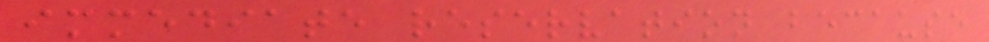immediate reservation because
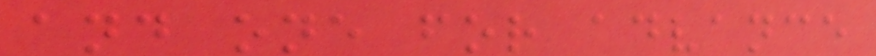and one for advance
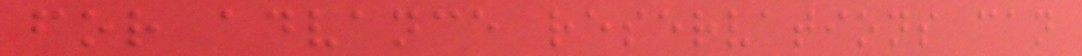for advance reservations can
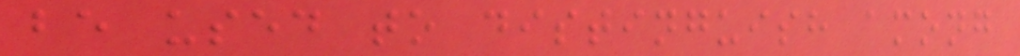be used to distinguish among
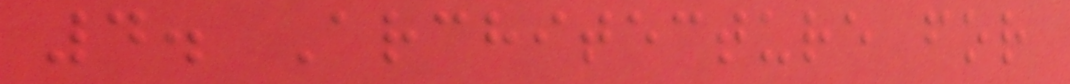4. Architecture for
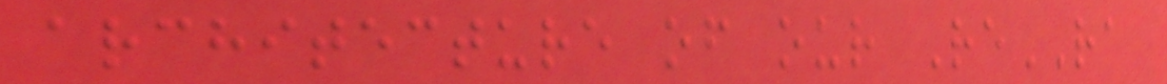architecture of our ReRA
